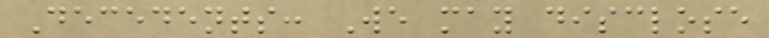Decedents: We may disclose
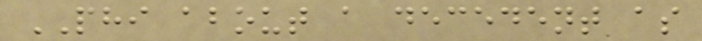PHI about a decedent as
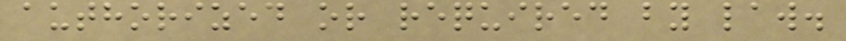authorized or required by law.
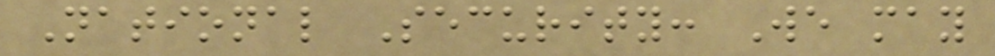National Security: We may
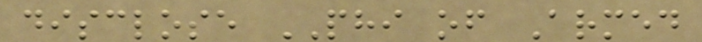disclose PHI of Armed
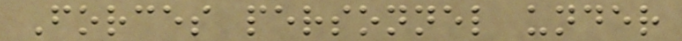Forces personnel under
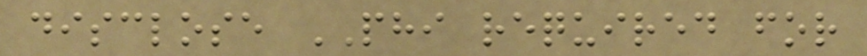disclose PHI required for
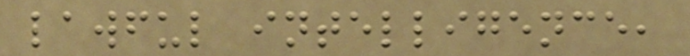lawful intelligence,
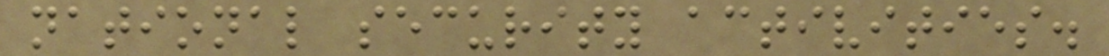national security activities.
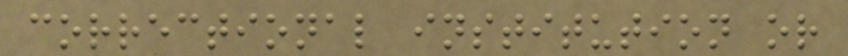correctional institution or
